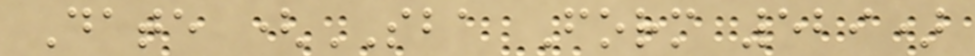Date (SBA Form 529)
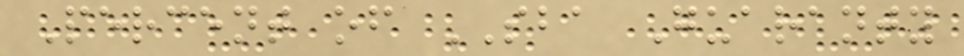Percent of SBA Guaranty
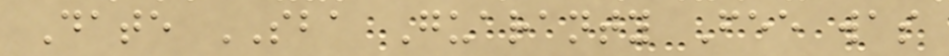Date SBA Guaranty Fee was
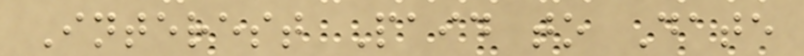Interest Paid to Date
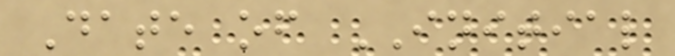Date of INITIAL
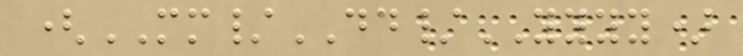(MM/DD/YYYY)
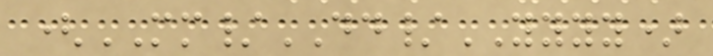(MM/DD/YYYY)
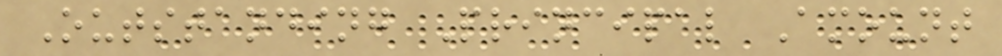Outstanding Principal Amount
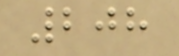208
